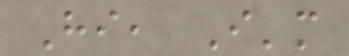Hi, I'm
